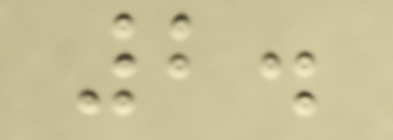2.
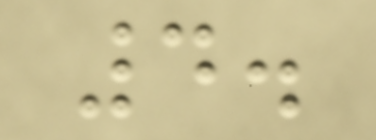4.
